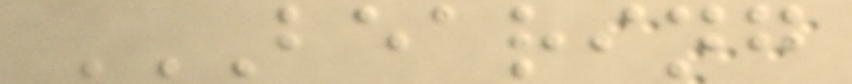BEARING
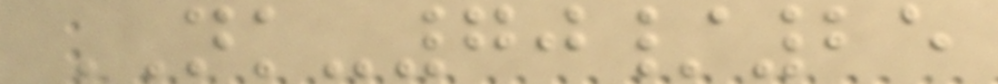NK-70/25
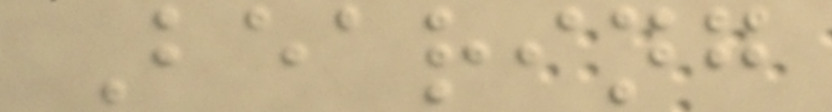Bearing
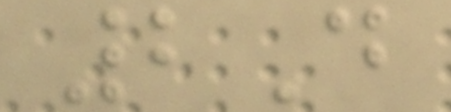2D
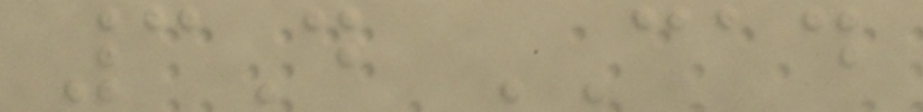3D CAD
